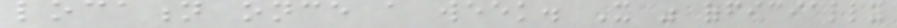location once a week. It was officially
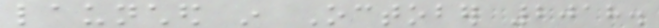launched in October 2018.
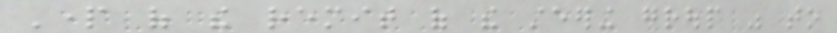Part of the remit of the steering group was to
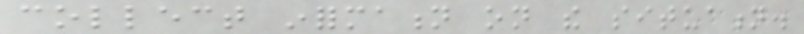collect information on the situation.
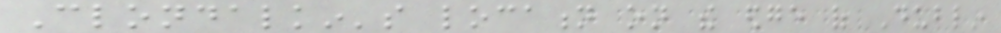Clondalkin's location on the edge of Dublin
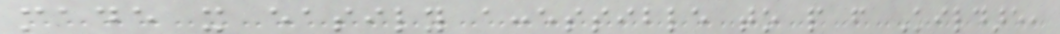made it easily accessible to people from Kildare,
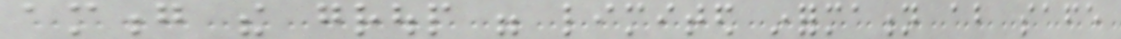among the group were limited information about safe
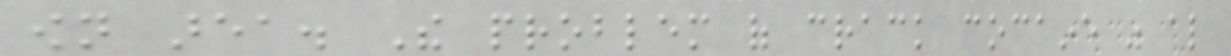own area. The problem of crack cocaine was also
